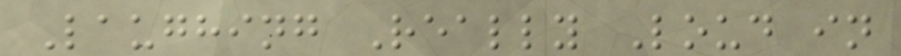Laughing Really Loud in
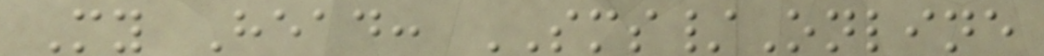My Head: SMS/Online
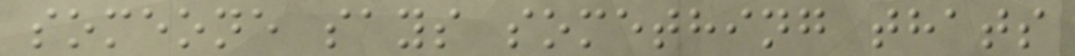someone says something thats
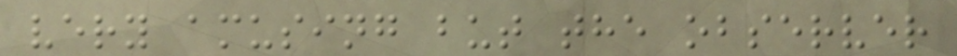very amusing but the observer
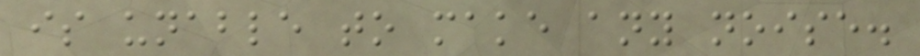is unable to make any noise.
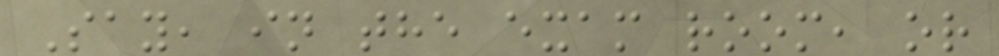Say, in the exam room, or
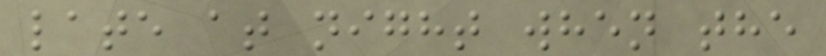late at night when the
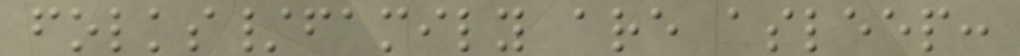folks/family are asleep:
